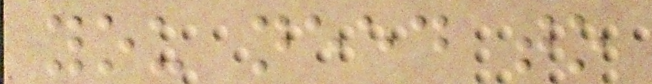you need to
